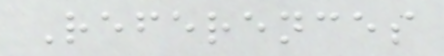References
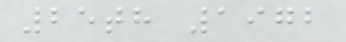25th 1972
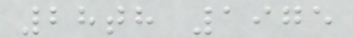28th 1975
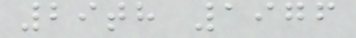29th 1976
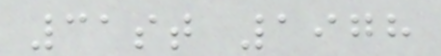31st 1978
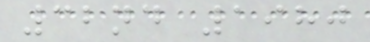32nd 1980
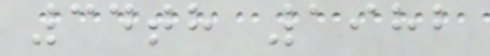34th 1982
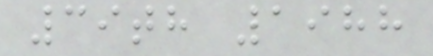39th 1988
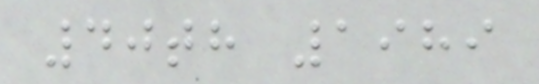40th 1989
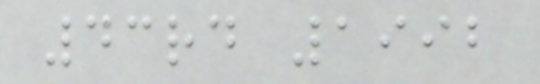43rd 1992
